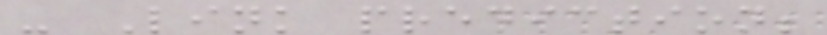- Link prediction;
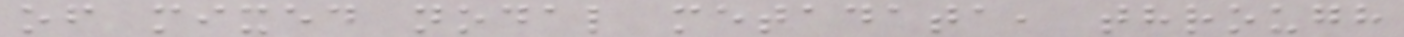of mixed nodal metadata, through
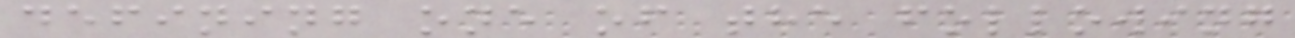defining one of the following
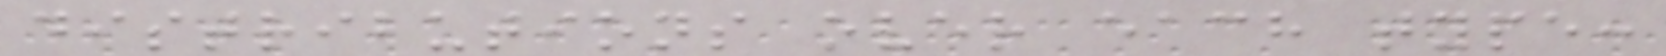distributions over each type:
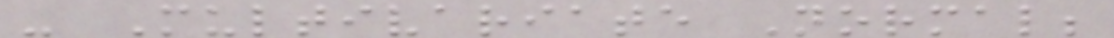- Multivariate Normal;
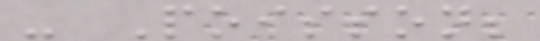- Poisson;
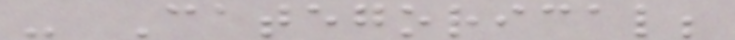- Categorical;
